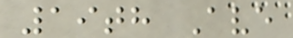19th Ave
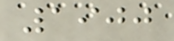1900
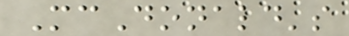McDonald's
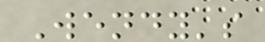Wendy's
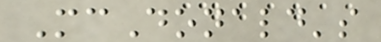McDonald's
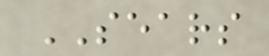SEARS
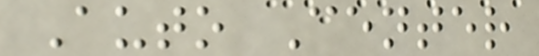Auto Center
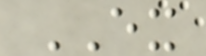EX
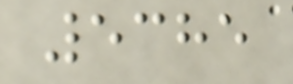5385
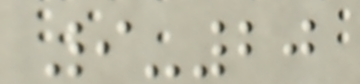9-20
